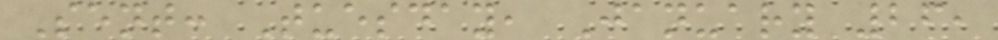Sent: Tuesday, January 26,
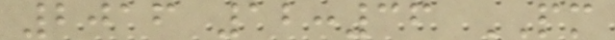2016 12:36 PM
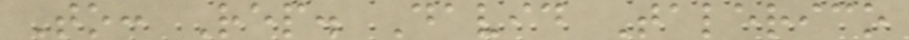To: Rep. David Talerico
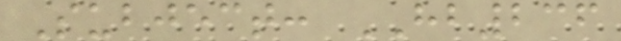Subject: HB236
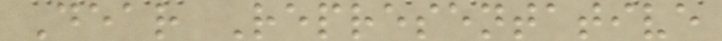Dear Representative
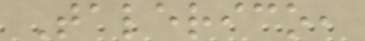Talerico,
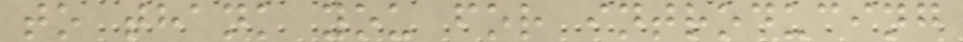to thank you for introducing
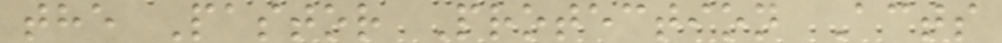the Pastor Protection Acts
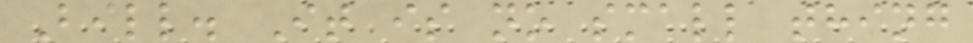Bill. It is no small thing
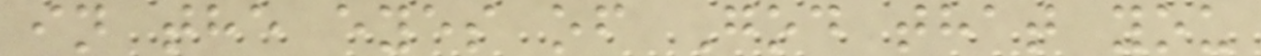in the eyes of God that you
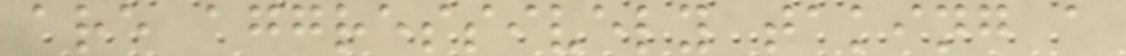are aggressively taking a
